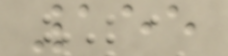155
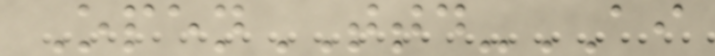OpenTTD-AI
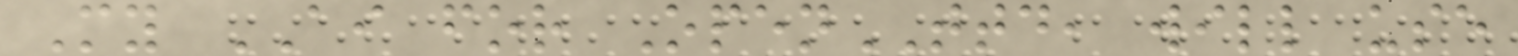My AI for OpenTTD, will use
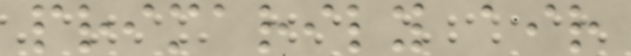primarily air
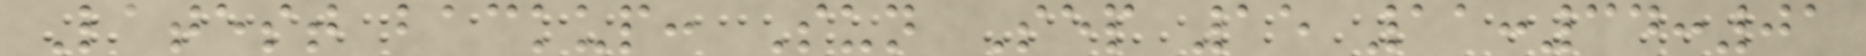Latest backup: Sun Sep 15 11:34:01
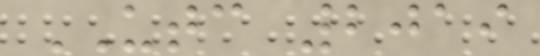UTC 2019
